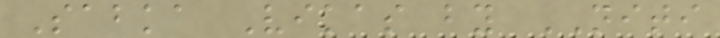Sabka Vikas by NITI
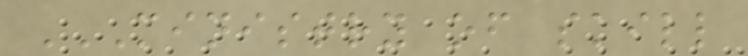MINISTRY OF SKILL
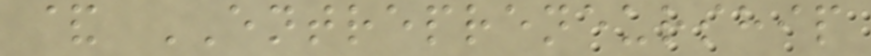& ENTREPRENEURSHIP
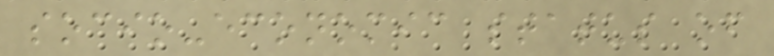socio-economic status of
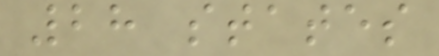28 states
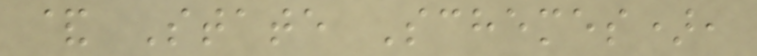& State Schemes),
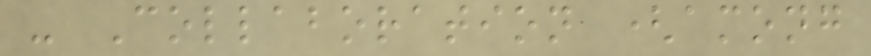- Collaboration (among
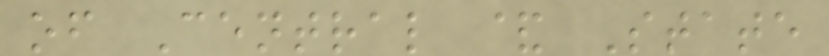of Central & State
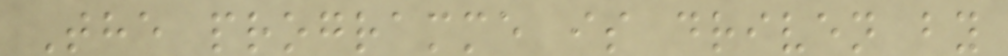The programme is driven by
